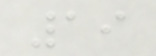19
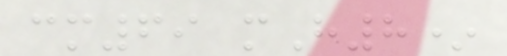cm69 mH8*
